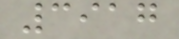3917
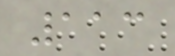113
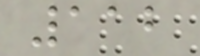112
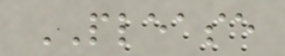PLEASE
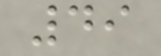49
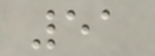51
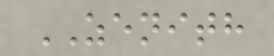ZENITH
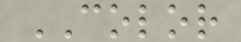COLOR
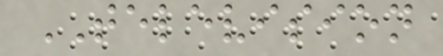TELEVISION
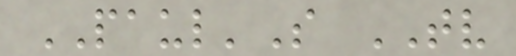PAUL'S TV
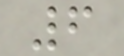6
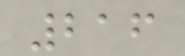216
